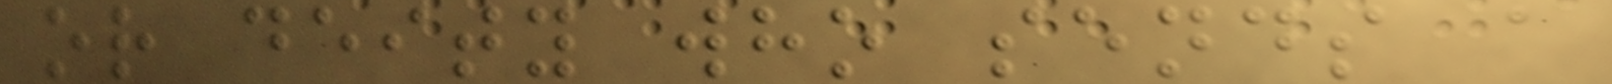or deity who sends a
